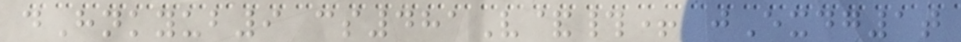dHnkyub9 cs481V&#+ jExdg1t
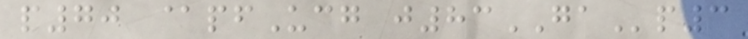p70 @pfUcg j83GAp3
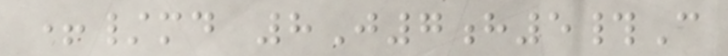+/md 8J7h5#C
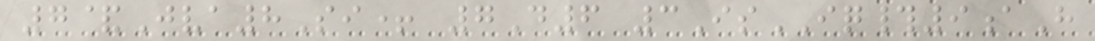7&Jva8Si+ 7D6 3IsIQ#9aH
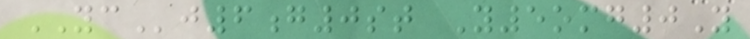YCj6g0st Y5omg0Y
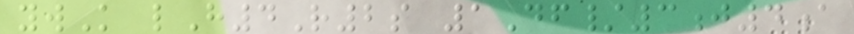ywK lH4R2s 1Df/3j4a
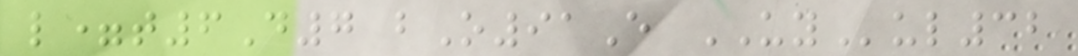l=t6D7 bO91E UYul32
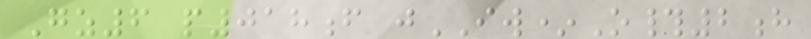Gz6 p018f jIW*O#2h
